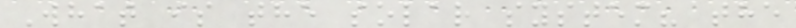What is the solar system? the
